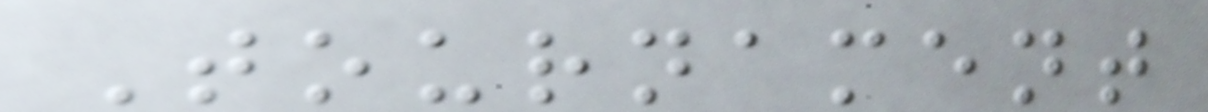Tournament
